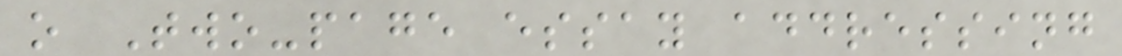o Two-page essay addressing
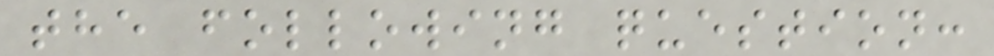the following question:
